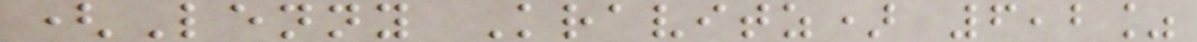(Lenny Kravitz) 6,2%
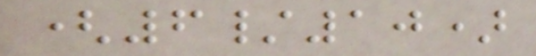(6/10)
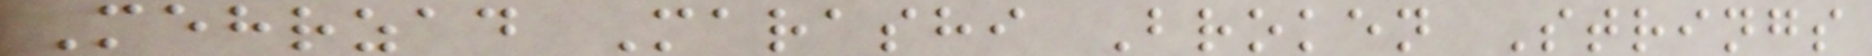Mehrzad Marashi Broken Strings
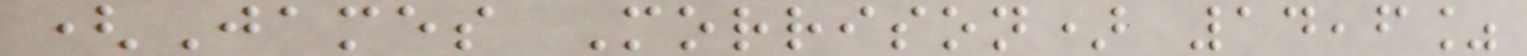(James Morrison) 14,6%
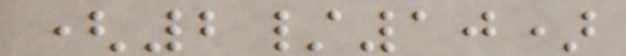(2/10)
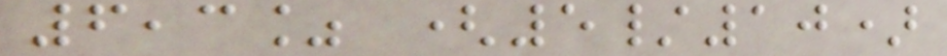6,3% (5/10)
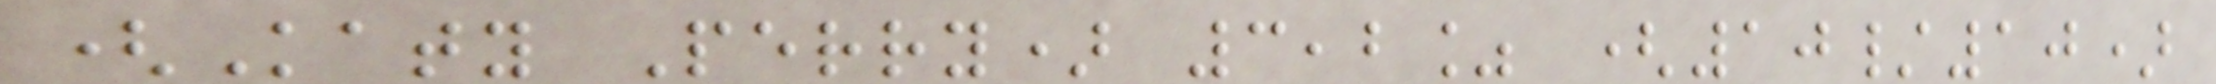(Katy Perry) 3,2% (10/10)
